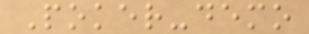Poker-demo
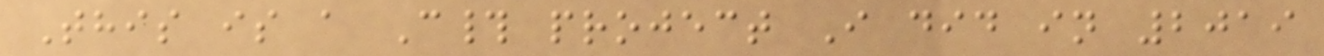This is a C# project I did in 2019
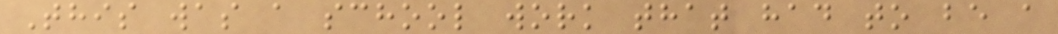This was a school work that had to be a
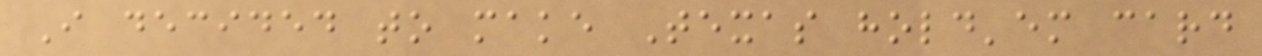I decided to make Texas hold'em card
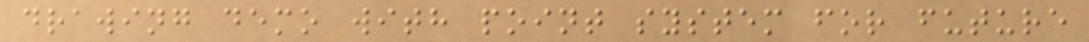drawing demo with point system for future
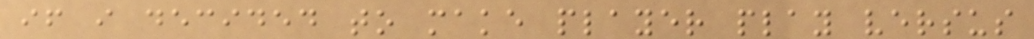if i decided to make player play versus
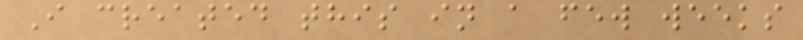I created this in a few weeks
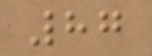87
